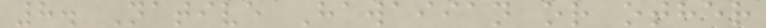8. Native Hawaiian or other
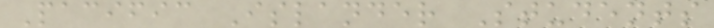Pacific Islander Students
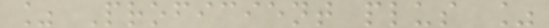% Proficient plus %
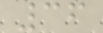36
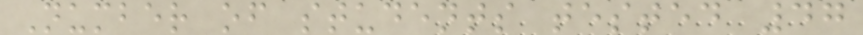Number of students tested 47
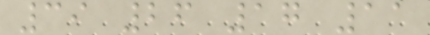39 26 17 11
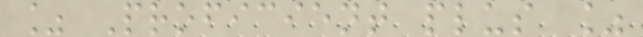% Proficient plus %
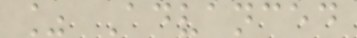% Advanced
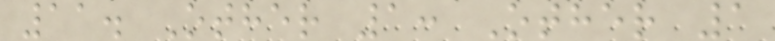11. Other 1: Other 1
